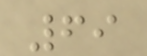69
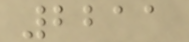2211
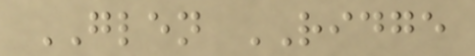GLEN RIDGE
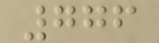776
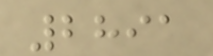2891
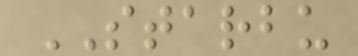STARBU
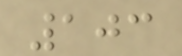103
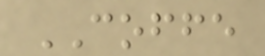COFFE
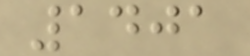1401
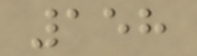158
